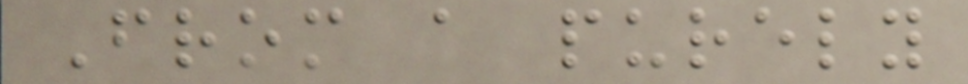From a purely
